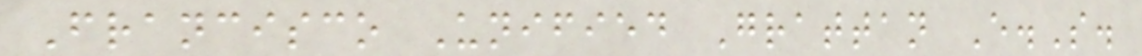Francisco Unified Grattan E.S.
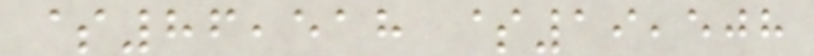$86,518 $19,508
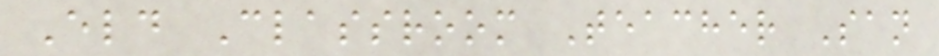Eld Classroom Teacher San
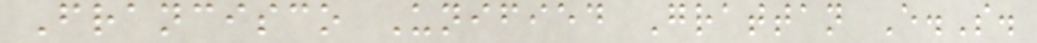Francisco Unified Grattan E.S.
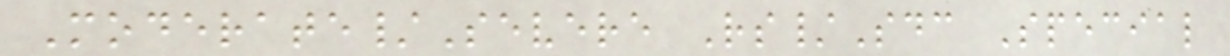Moderate/Severe Rs/Sdc Special
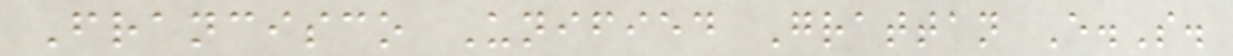Francisco Unified Grattan E.S.
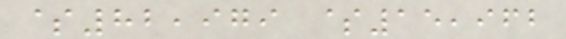$82,979 $15,962
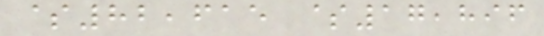$82,615 $17,896
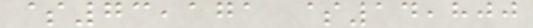$73,171 $14,800
